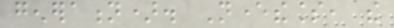generation). Nevertheless, the
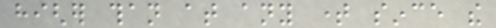higher than at any time since the
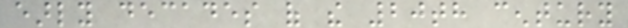early decades of the 20th century
